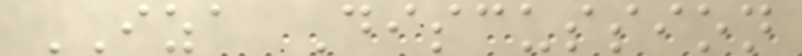IZA Discussion
